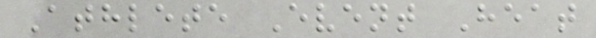Athlete Event Heat
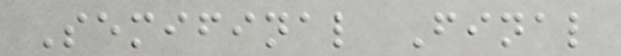Semifinal Final
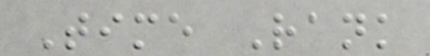Time Rank
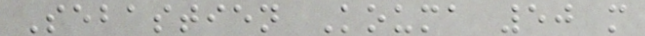Sebastien Kouma 50 m
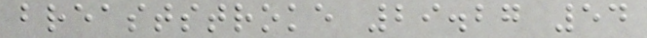breaststroke 29.27 54
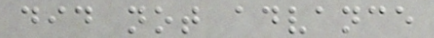did not advance
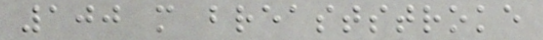100 m breaststroke
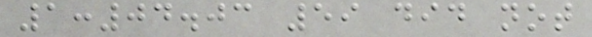1:04.03 59 did not
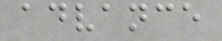advance
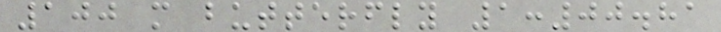100 m butterfly 1:00.81
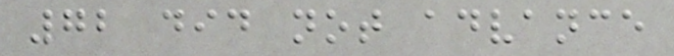72 did not advance
